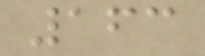163
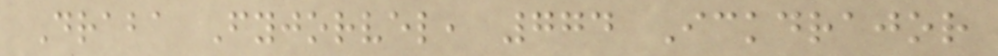Draba Fyjorvel, 774 Ickdrajor
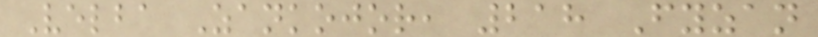Velba Zankojor, 218 Fyzan
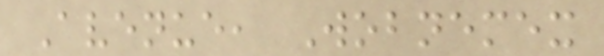Avenue, Wobnemex
